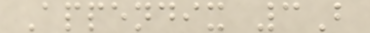Appendix 3B
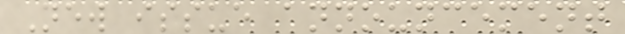New issue announcement
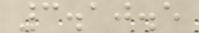3.10.5
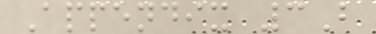Appendix 3B
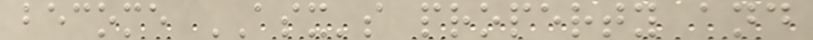become ASX's property and
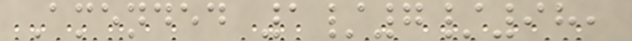Amended 1/7/98,
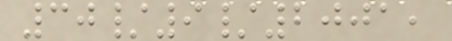30/9/2001,
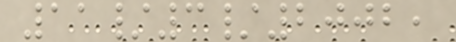11/3/2002,
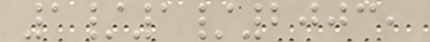1/1/2003,
